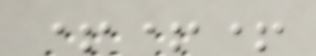+++
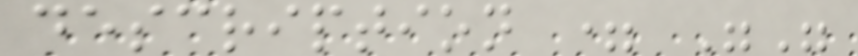description = ""
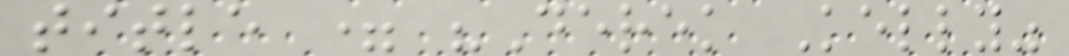title = "Derek Kelly"
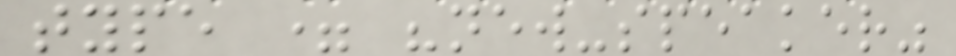type = "new-speaker"
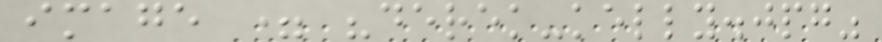image = "derek-kelly.jpg"
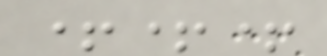+++
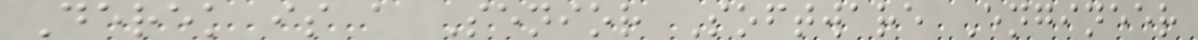Derek is a Senior Software Engineer
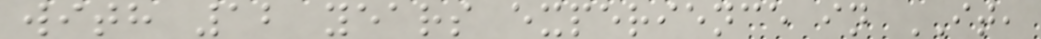with 12 years experience in IT,
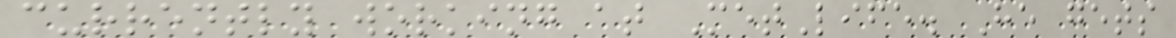currently working at MetLife. He gets
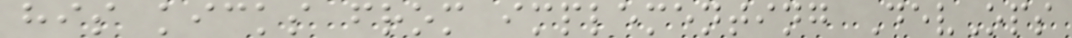his kicks from implementing DevOps
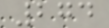274
